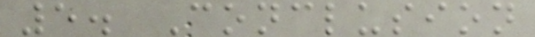5. Conclusion
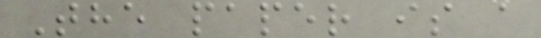The paper is a
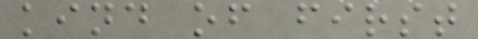kind of first
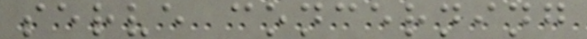serve concerning
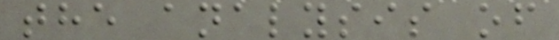the analysis of
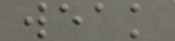weak
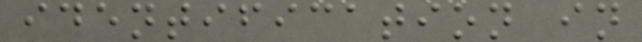identification in
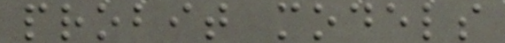probit models
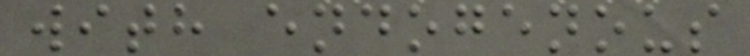with endogenous
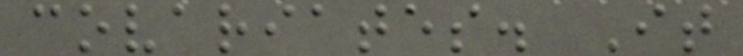covariates. It
